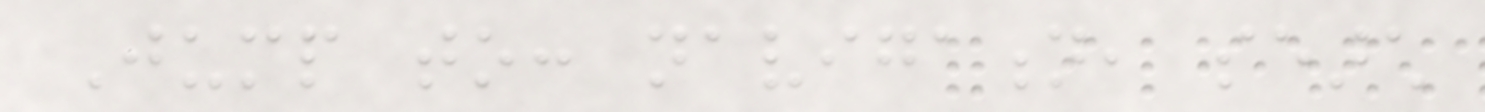Jump to: navigation, search
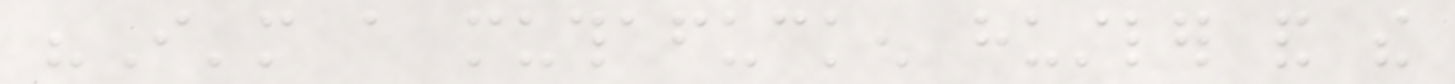"I'm a muthafucken hustler and the
